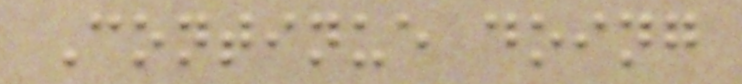Continue doing
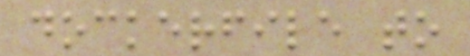dockerfile to
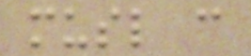musl c
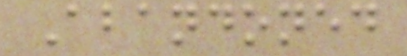Abandoned
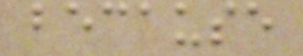because
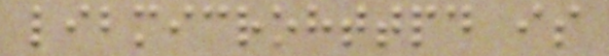libmicrohttpd is
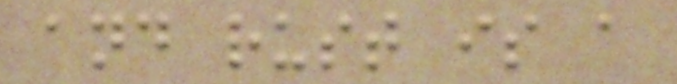and rust is a
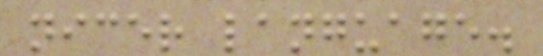nicer language.
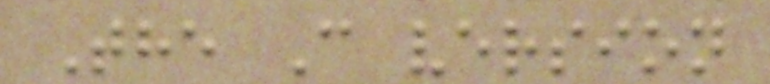The C version
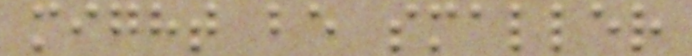might be smaller
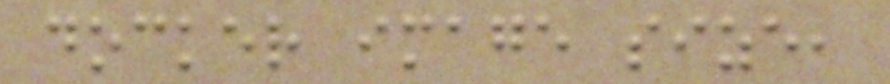docker image size,
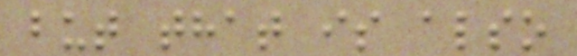but that is also
